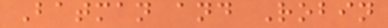Batman and Robin
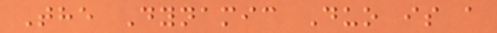The Dynamic Duo is a
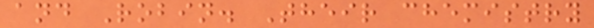and Robin. Their chemistry
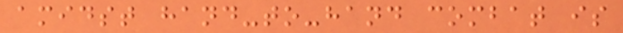amidst hand-to-hand combat is
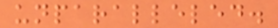unparalleled.
